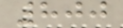800
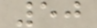50
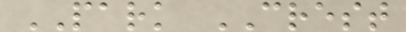PARK CREST
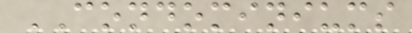CONDOMINIUMS
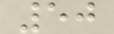50
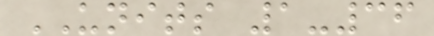UNITS 1-36
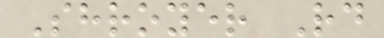Shroyer Rd
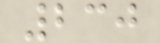230
